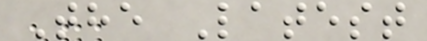The Latest
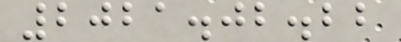2021.02.22
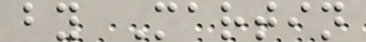by Martin
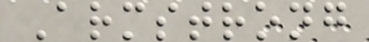Armstrong
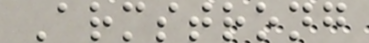Armstrong
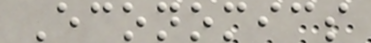Economics
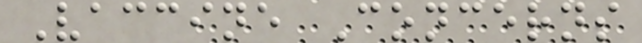Vaccine Concerns
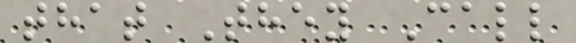that They Call
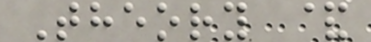Theory &
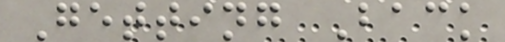Getting Back
